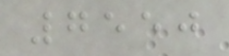7550
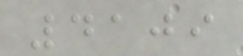4109
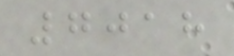7018
